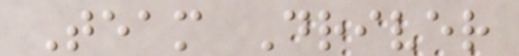Team Driver
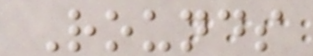Rounds
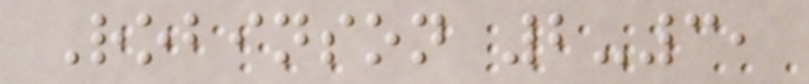Robinson 2-3,
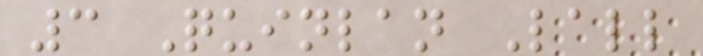3 Quinlan Lall
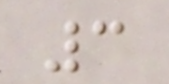3
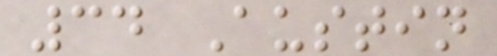34 Austin
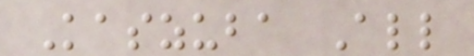Kaszuba All
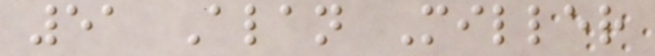51 Alan Miller
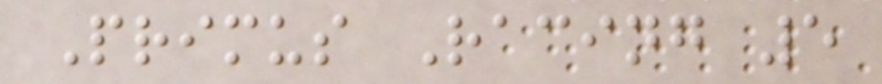Primus Racing 5
